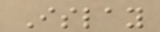Islay
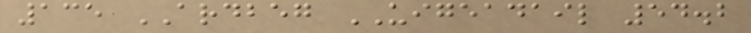135 ARDBEG UIGEADAIL 54.2
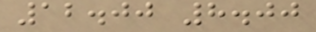12.00 8.00
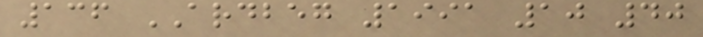136 ARDBEG 1991 10 40
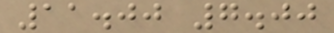11.00 7.00
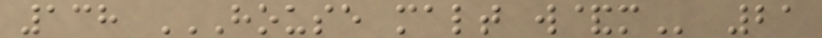138 HOUSE MALT W&M 21
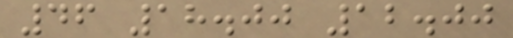46 18.00 12.00
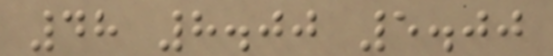48 8.00 5.00
